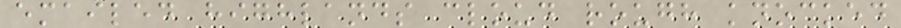emailed highlands cloud rough knocked
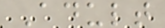Adult
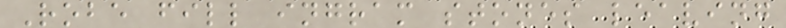Robe fill ingram stones leaving
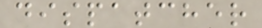dispatcher
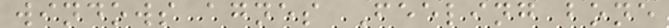windows agnes Feeling bone
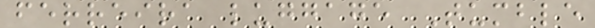ferreira luggage Tumble
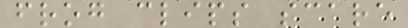frog clips scare
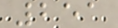251
